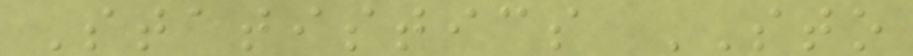Statistics STO
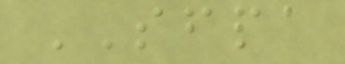SFPA
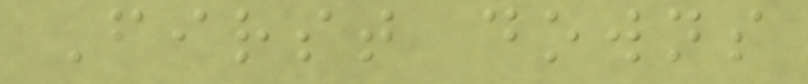First downs
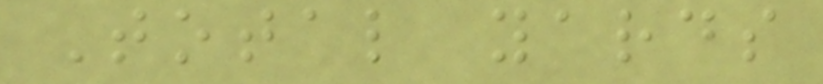Total yards
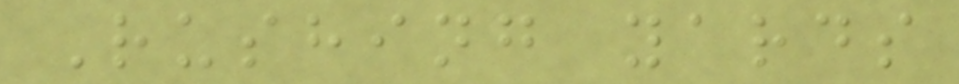Rushing yards
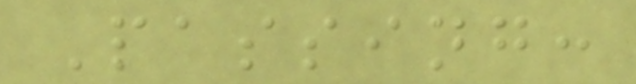Passing:
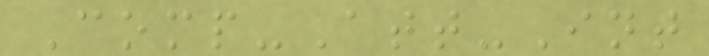Comp-Att-Int
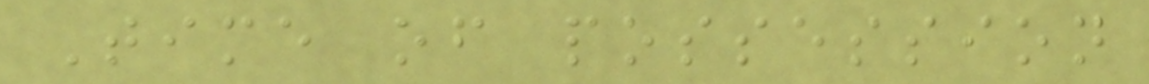Time of possession
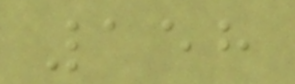158
